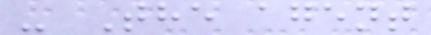- The agent
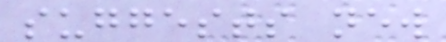suggests new
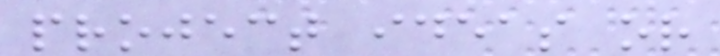project ideas or
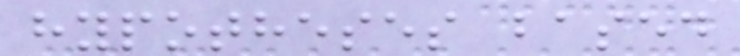hypotheses based
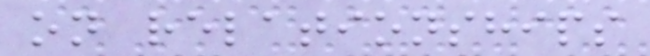on relationships
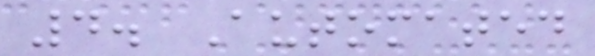4. Automated
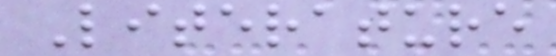Literature
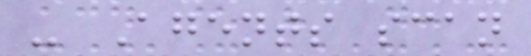- Agents scan
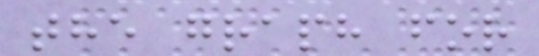the graph for
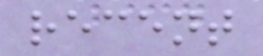recent
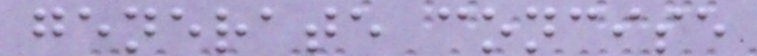generate concise
